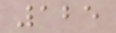125
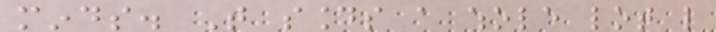minds. That sounds a whole lot like
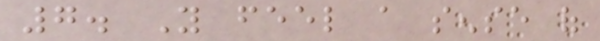7. You feel a sense of
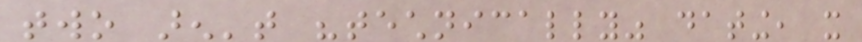two aren't "technically" dating, it
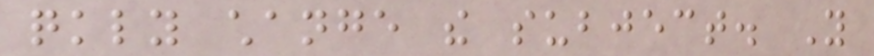quickly change the subject. You
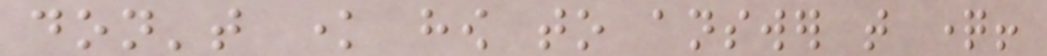don't know how to answer that question!
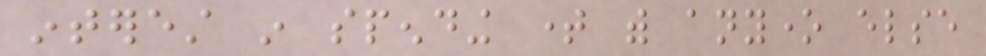interest in spending time with anyone else
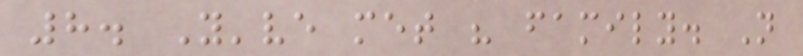8. You've met his family. Not
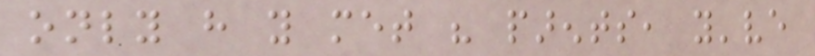only have you met his parents, you've
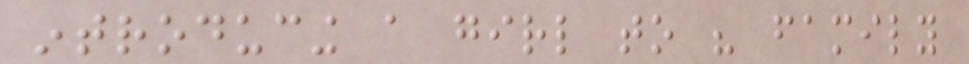introducing a girl to his family
